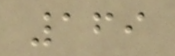169
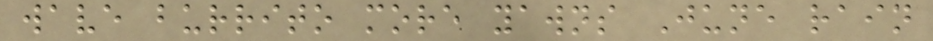wave burrito more yawns June rain
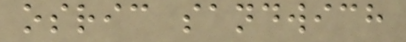osric sandwich
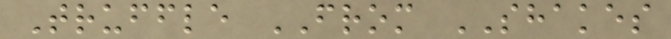Truffle FROM SHAKES
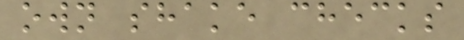own shake checks
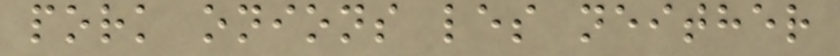pork onions les neither
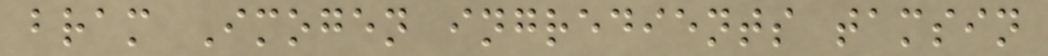bram Imogen ingredients tamsin
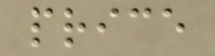price
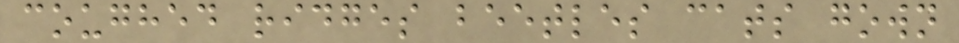coughed ridges beetles cats gown
